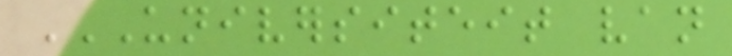UNIVERSITEIT VAN
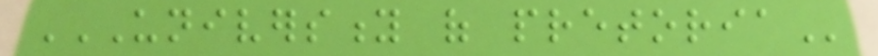UNIVERSITY OF PRETORIA
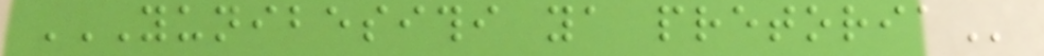YUNIBESITHI YA PRETORIA
